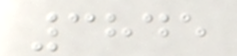3845
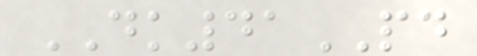DK41PD
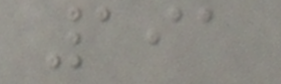191
